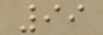99
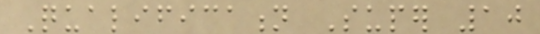Qualification Super 10
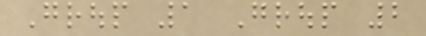Group 1 Group 2
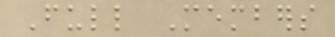Full Members
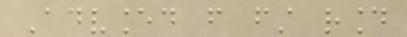Advanced from first round
